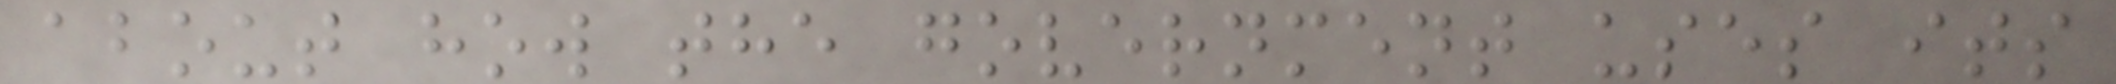about how the government uses its
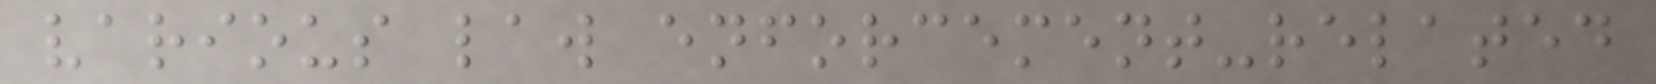various law enforcement-related
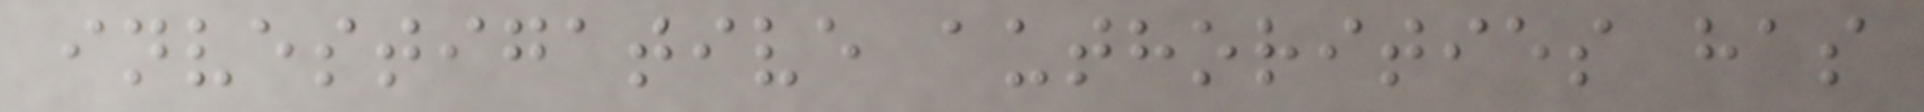investigative authorities has
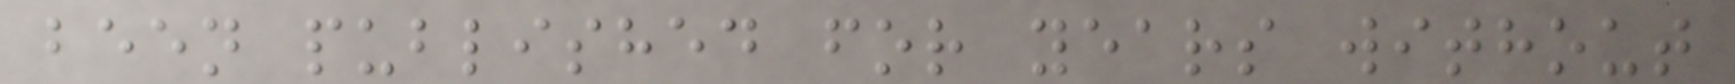been published for years without
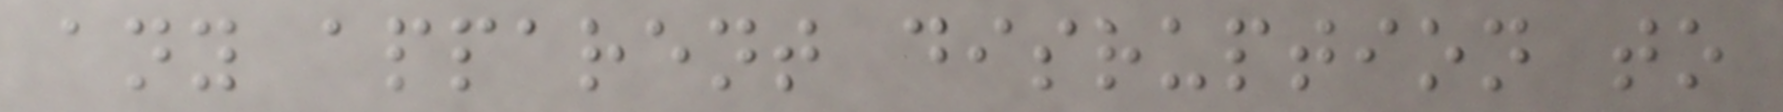any apparent disruption to
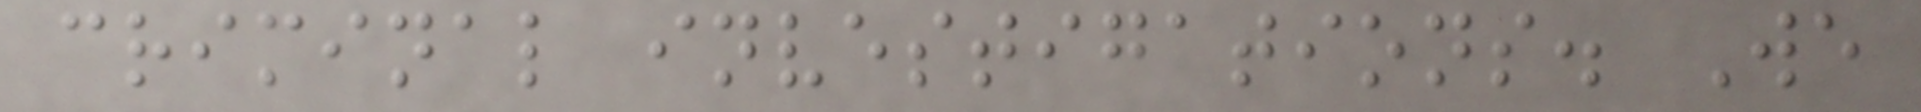criminal investigations. We
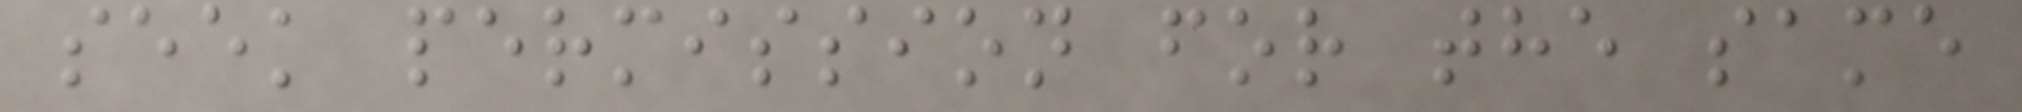seek permission for the same
